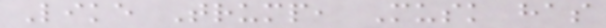Like Trump, Musk has
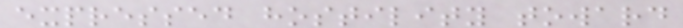expressed hostility toward
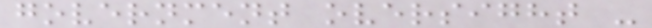government oversight -
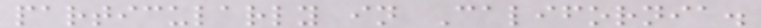particularly in California.
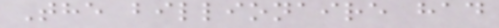The billionaire had
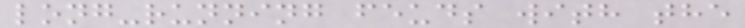long-running feuds with the
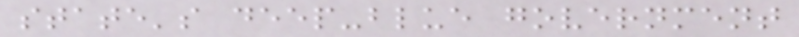state's deep-blue government
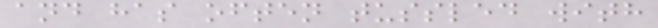and has often tussled with
